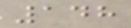148
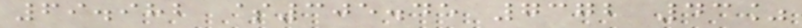69.982 $305.45 7372 43%
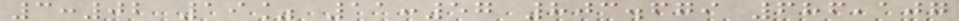3:02 19% 11:57 803.679 686,107
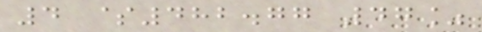4 $482.77 47%
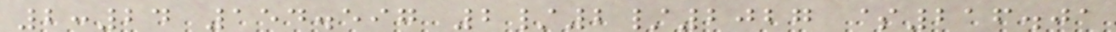2:24 154.597 2/2/2027 $216.01
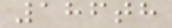186th
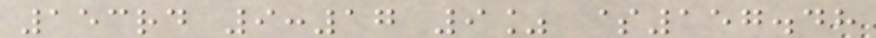153rd 9:17 9% $157.48
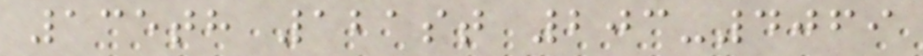135th 121st 203-4069
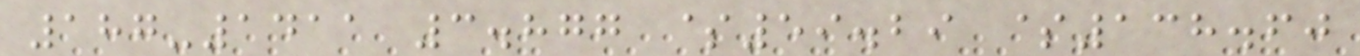187-1411 3.877 $59.29 $138.60
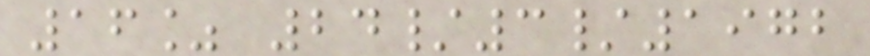16% 24/3/1972
